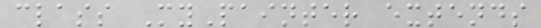class MyPainter extends
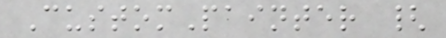CustomPainter {
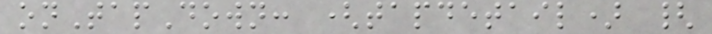onTapDown: (tapdetail) {
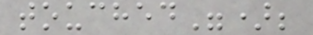touched");
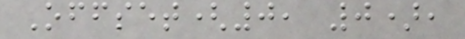Offset(0, 0),
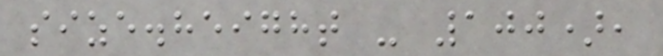size.height - 100),
